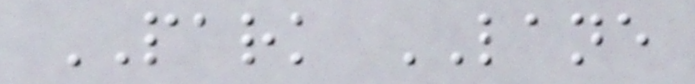PARK LANE
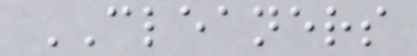CLEANERS
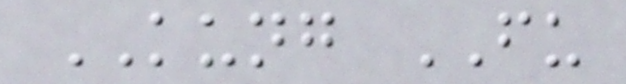KUNG FU
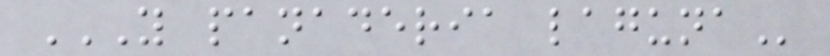Y PANADERIA LAGUNA
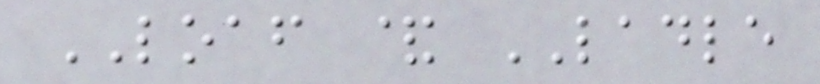LOAF & LADLE
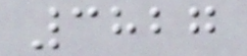3827
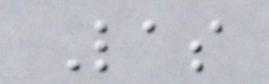Las
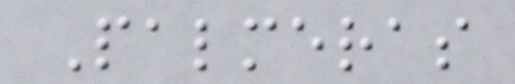Palmeras
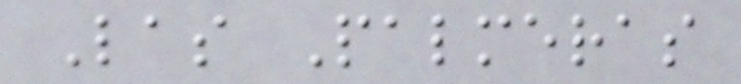Las Palmeras
